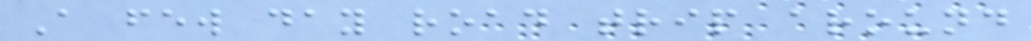A few day road trip around
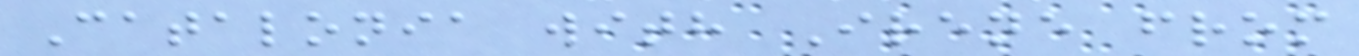Catalonia with Irene from
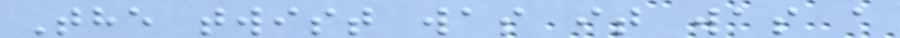The twist was it was a
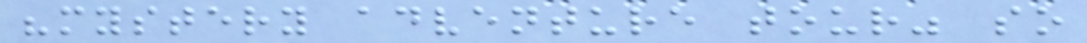"mystery adventure tour" so
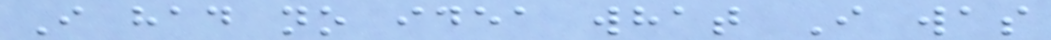I had no idea what I was
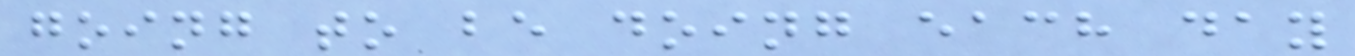going to be doing each day
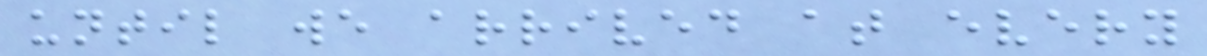until we arrived at every
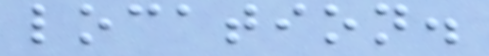location.
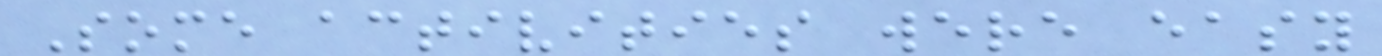Some activities were easy
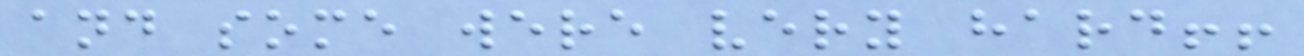and some were very hard!!
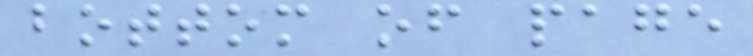bottom of page
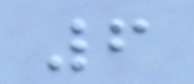6
